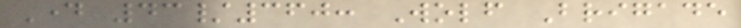Day 43/360: Wolf Brigade
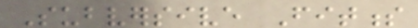Subversive Fitness
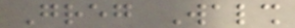Greg Walsh
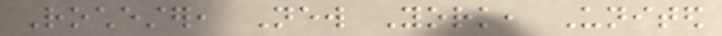Rochester, New York, United
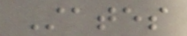States
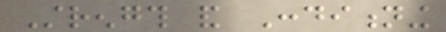Strength and Conditioning
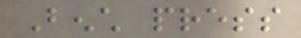Bench press
